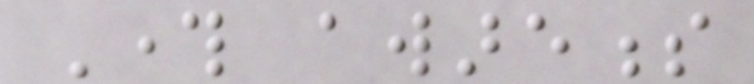Through awareness
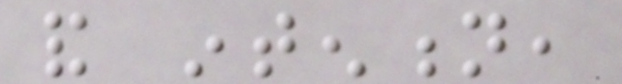and intention,
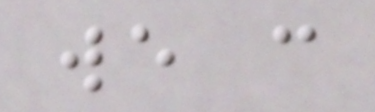we can
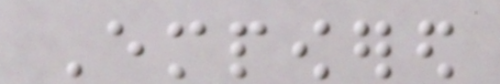Empowered
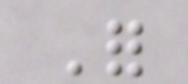For
